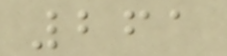261
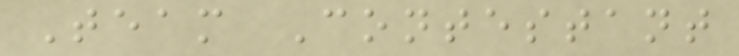Team Contestant
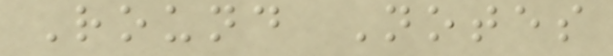Round Notes
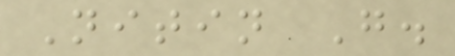Nitin G.
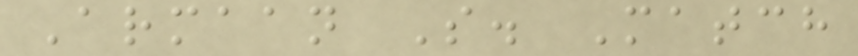Armaan S. Match
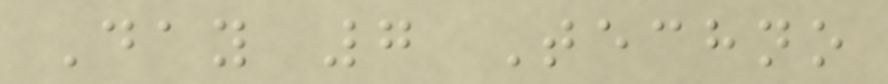Day 7 Techno
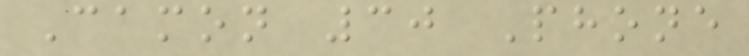Camon 30 Phone
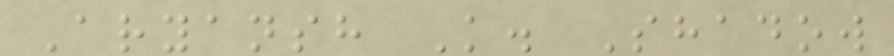Aryansh K. Shadow
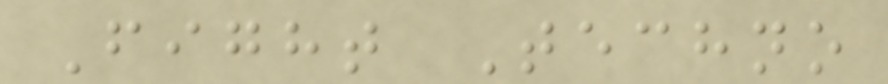Fight Techno
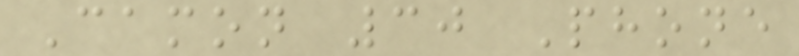Camon 30 Phone
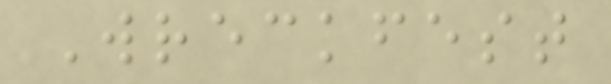Wreckfest
